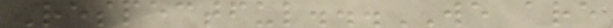Respectful...WE are
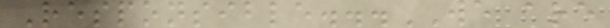Responsible...WE are
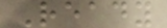Ready
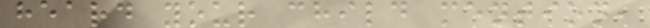heard your child mention,
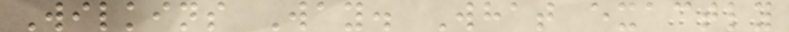Wilkins Way. What exactly
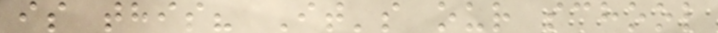is this? It's our school
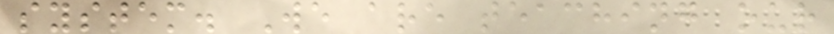system. We are teaching our
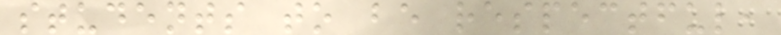students to be respectful,
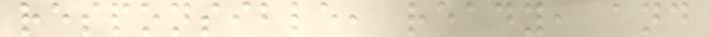responsible, ready, and
